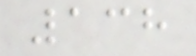138
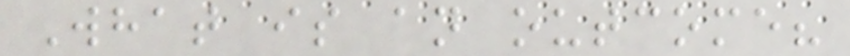What is an outcome?
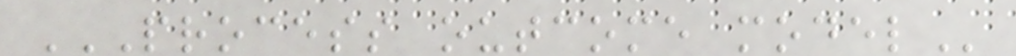PROCESS OUTCOME MODEL
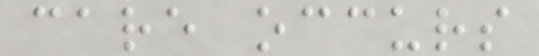care occurs
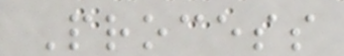Process
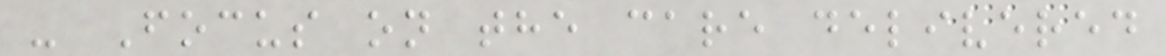- Focus on the care delivered
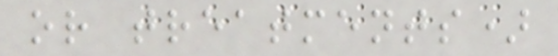or treatments)
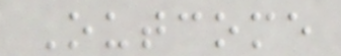Outcome
